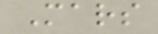Mars
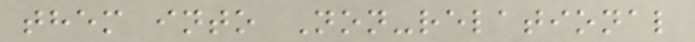them into Non-relational
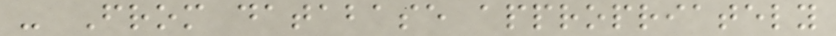- From database appropriately
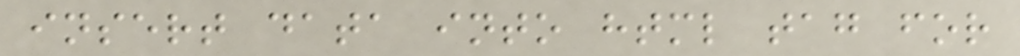insert data into html tag for
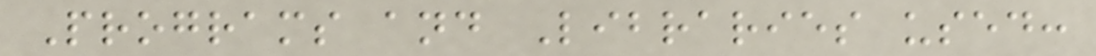Programs and Libraries used:
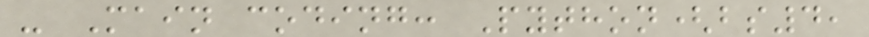- Main coding: Python(bs4,
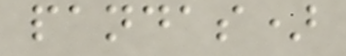pandas)
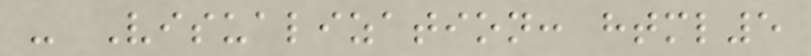- Visualization: html5
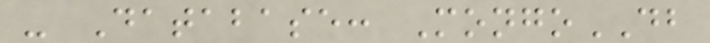- Database: MongoDB
